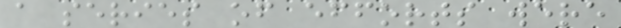a series of efforts were
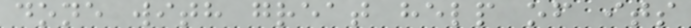done with great help of its
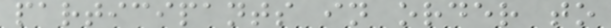participants in order to
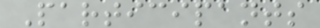Participants
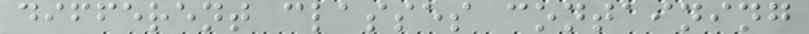different classes containing
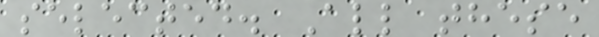selected. All these
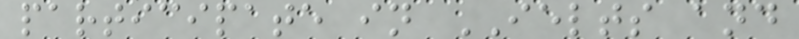participate in IELTS and
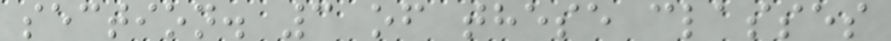section. 3 of these classes
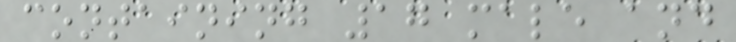containing 17 male and
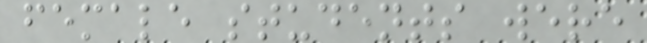female students were
